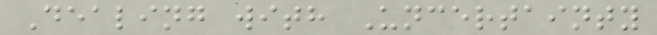Dealing with Uncertainty
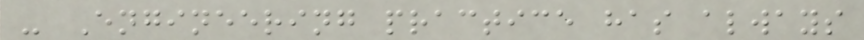- Engineering practice has always
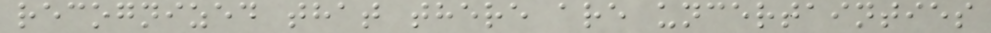recognized that there are uncertainties
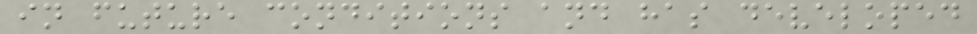in future conditions and has developed
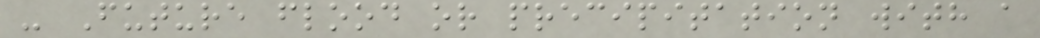- Future flood or precipitation with a
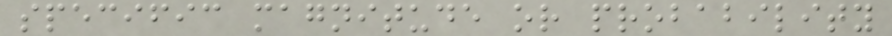specific magnitude or probability
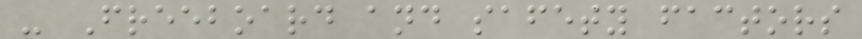- Freeboard and safety factors
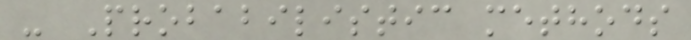- Probabilistic methods
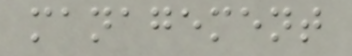management
